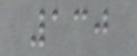130
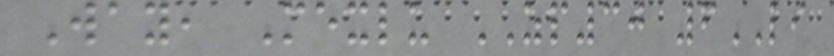Way, Mexlu ZP30 6LI
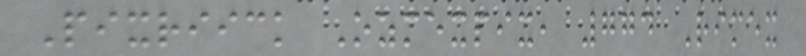Pixriick Ozmexpix, 774 Rimex
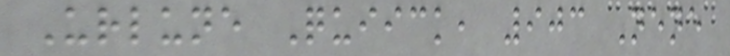Urlune Quiick, 903 Nene
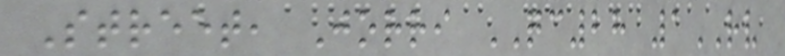Street, Jorri QC28 1RV
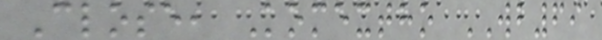Close, Komextho WB69
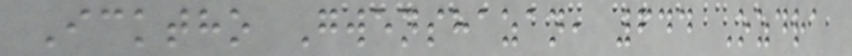Icktho Gwenshazan, 644 Ozdra
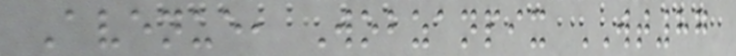Avenue, Wobzanpix WT87
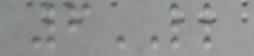6LL
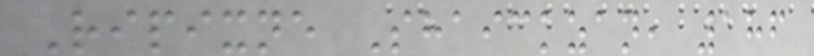Ripixne Shaickzan, 186
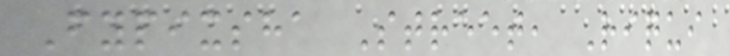Fypixsha Street, Riqui
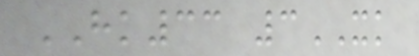HK33 3XK
